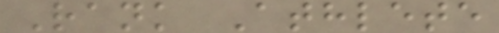Rank Athlete
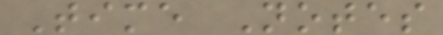Time Notes
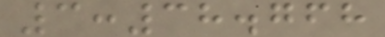3:38.768
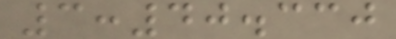3:40.330
